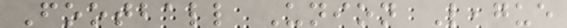Football Union League
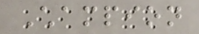Champion
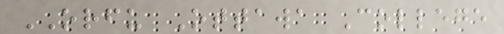ORFU Ottawa College
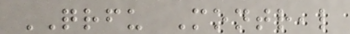QRFU Montreal
